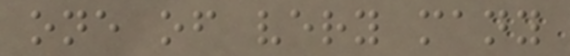one of very many
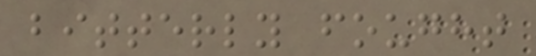bitterly fought
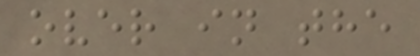over in the
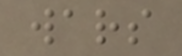wars
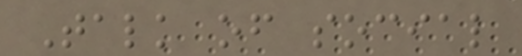Talk of social
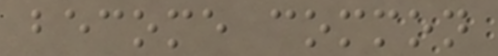become common
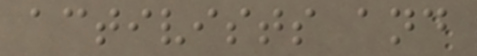activists and
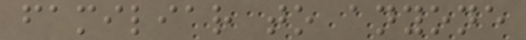familiar to anyone
